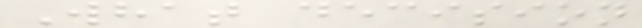What decision
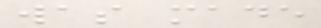was made
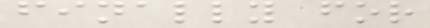finally for
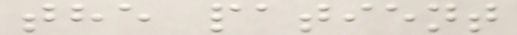the patient
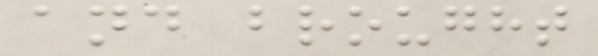and brought
